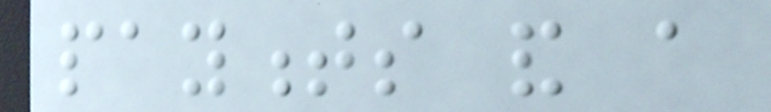payments and a
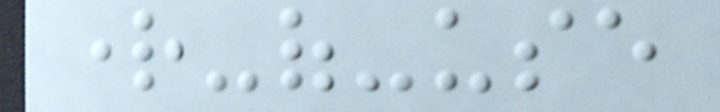right-of-use
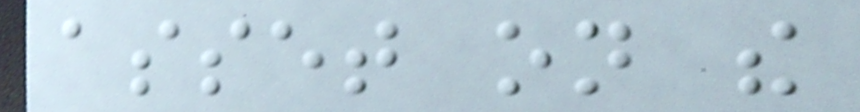asset on the
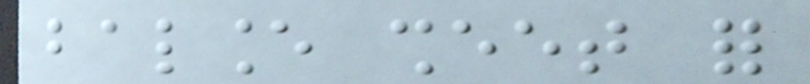balance sheet for
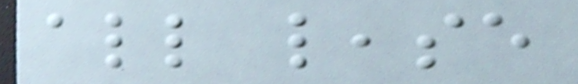all lease
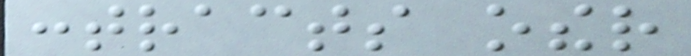contracts other
